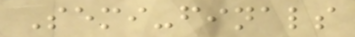Semi-finals
